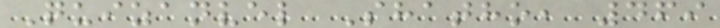Quizanvel Shatho, 469
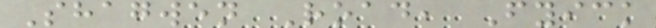Shagwen Road, Fyick
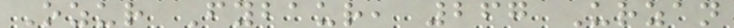Ozur Fybaur, 267 Urzan
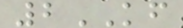2KF
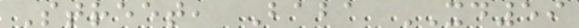Street, Baba XD59
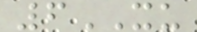6XU
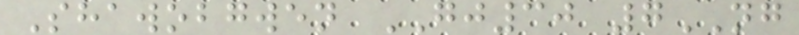Shawobgwen GJ30 7NG
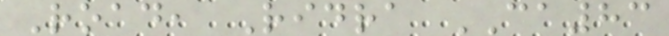Road, Ridra CA83
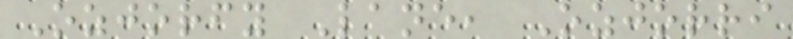Ozjorfy Lane, Ozjorri
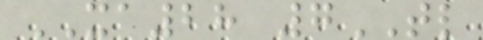XA28 7TL
